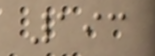193
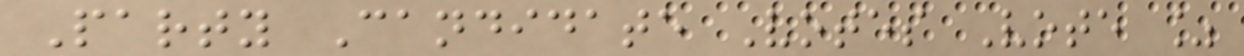Party Candidate Votes Vote %
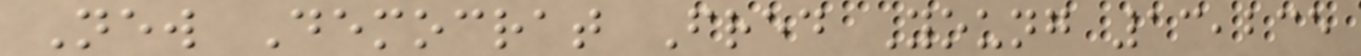New Democrat Fred Young 13,235
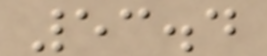53.4
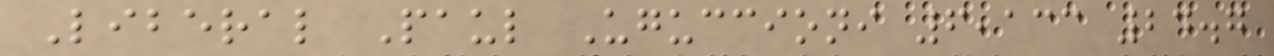Liberal Paul Uguccioni 6,133 24.7
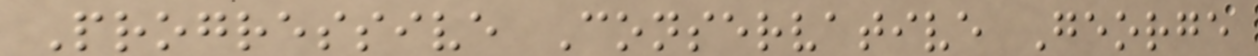Progressive Conservative George
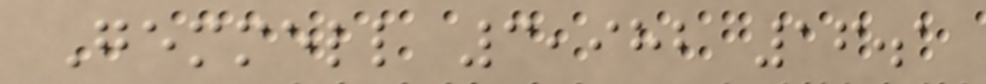Gemmell 3,982 16.1
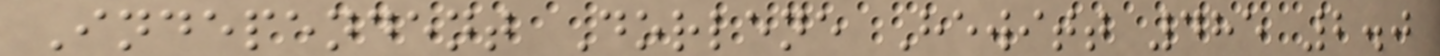Independent Dorlene Hewitt 485 2.0
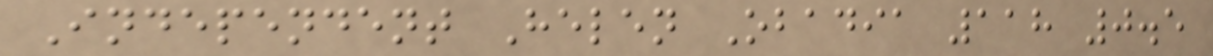Independent Helen Obadia 118 0.5
